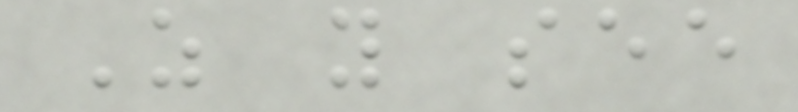As you see
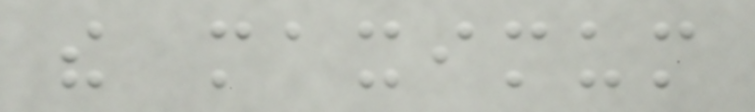the maximum
